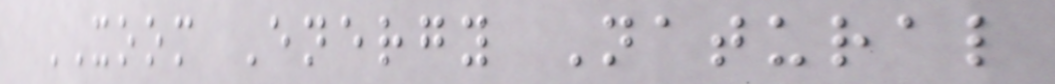XOOM Energy Natural
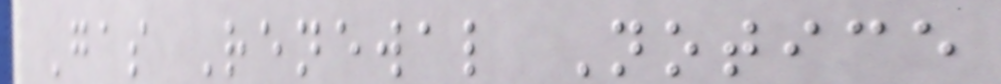Gas Renewal Notice
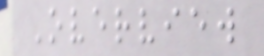Overview
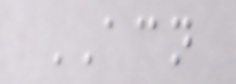ACN
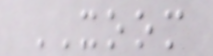XOOM
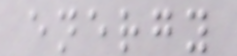energy
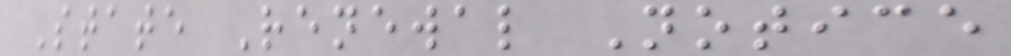State Renewal Notice
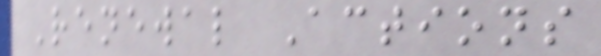Renewal Actions
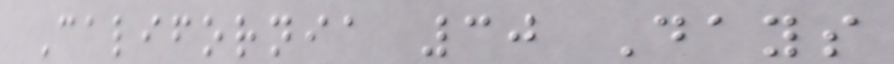California 30 Days
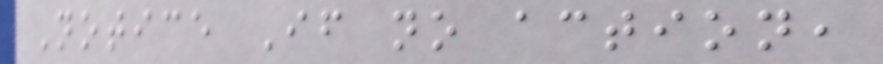Notice If no action,
